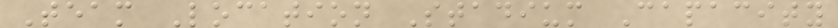Team Location Stadium Capacity
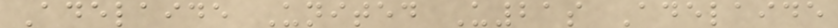Adelaide United U21s Adelaide
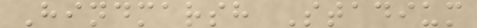Hindmarsh Stadium
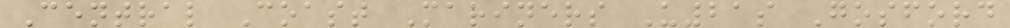Central Coast Mariners U21s Gosford
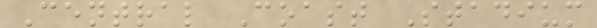Central Coast Stadium
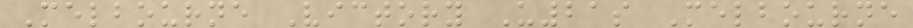Melbourne Victory U21s Melbourne
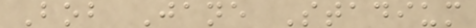Bob Jane Stadium
